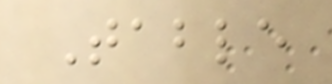Table
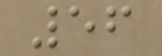56
